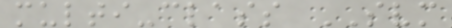multi-class SVM
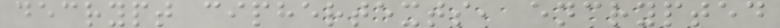decrypt ciphertexts, encrypted
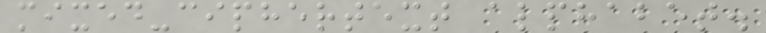mixed-ciphertext alphabet.
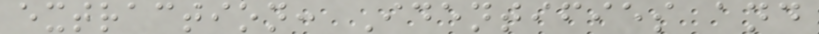extraction: Identifies and
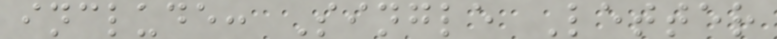include: Single Letter
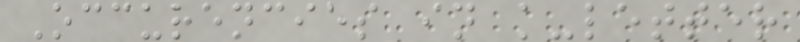Occurencies in k-letter
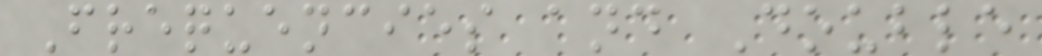Frequencies and Double
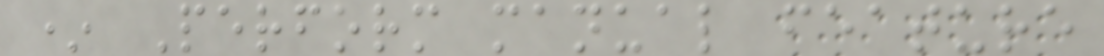* Perform manual feature
